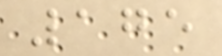175
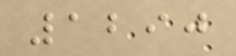1290
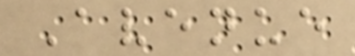Avenue
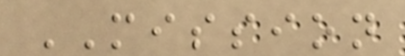MISSION
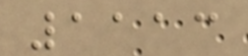1113
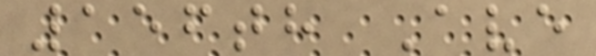156th Ave
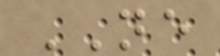NE
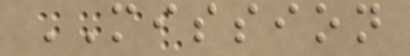MISSION
